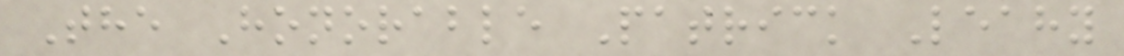The Honorable Patrick Leahy
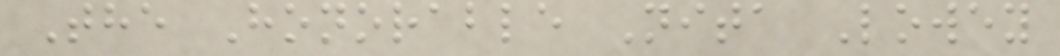The Honorable Nita Lowey
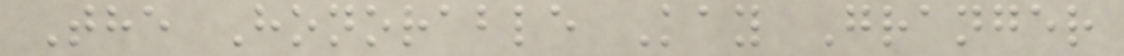The Honorable Kay Granger
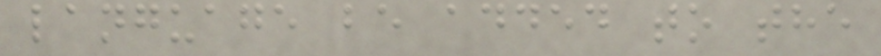language be added to the
